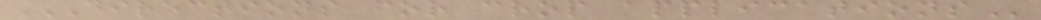DIRECTIONS FOR CROP APPLICATIONS
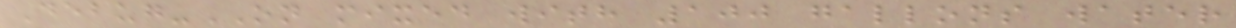Debug-ON mixed with 100 gallons water
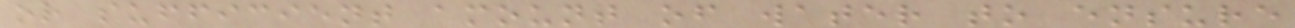or sufficient amount of water to ensure
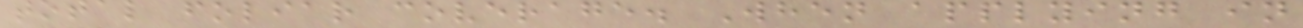total foliar coverage. When applying in
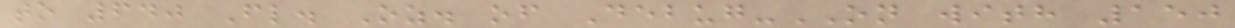to 640 Fl. Oz. of Debug-ON with 150
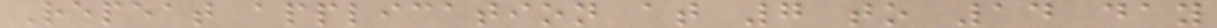Repeat application at 7 to 14 day
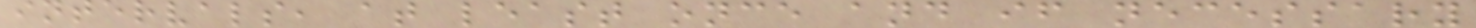intervals, at least once and if necessary
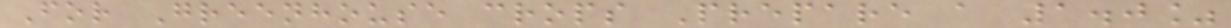For Greenhouse crops Prepare a 1.0%
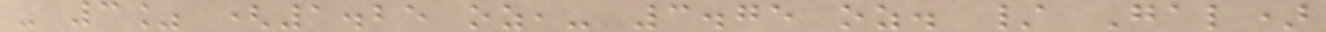- 3% (1.25 oz,- 3.75 oz. / Gal)
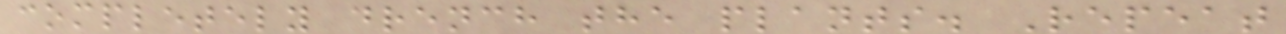completely drench the plants. Repeat
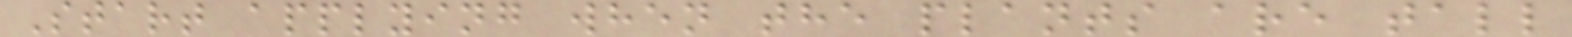Start applying when the plants are tall
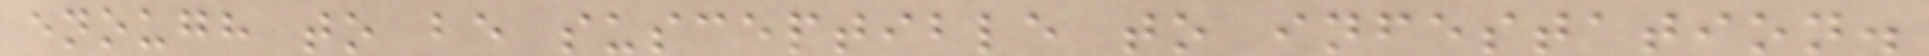enough to be susceptible to infestation.
